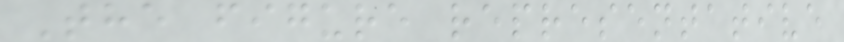The figure representative
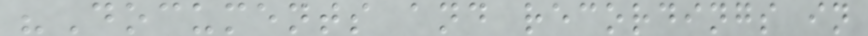"Documents and recordings in
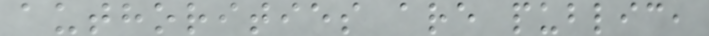authorities are public,
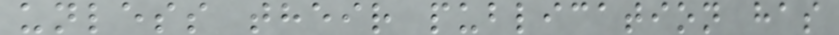unless their publication has
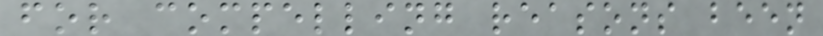for compelling reasons been
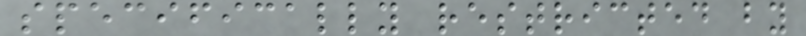specifically restricted by
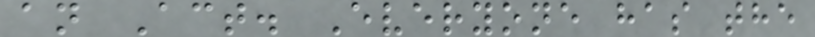an Act. Everyone has the
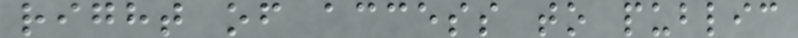right of access to public
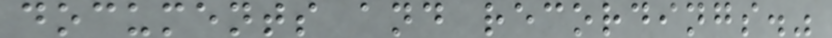documents and recordings."
